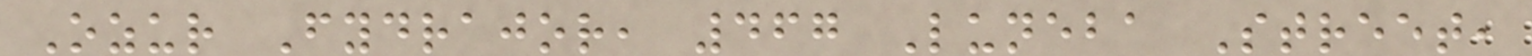Ozur Fydrajor, 467 Luneba Street,
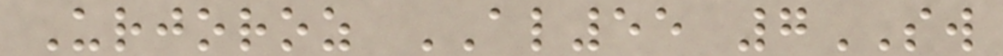Urjoroz AL55 7SW
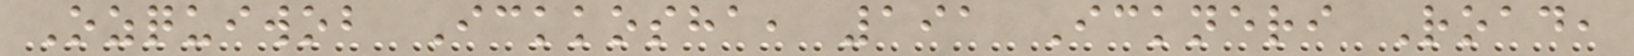Ozquiwob Ickkosha, 191 Ickneri Road,
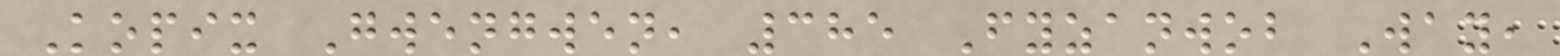Kopix Gwengwen, 385 Fyzanwob Way,
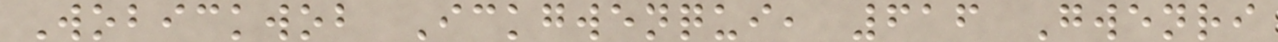Wobickwob Ickgwenqui, 616 Gwenri
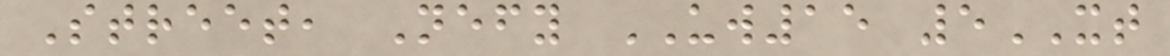Street, Nefy UW15 5XT
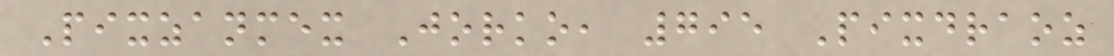Pixzanmex Jorko, 795 Pixdraoz
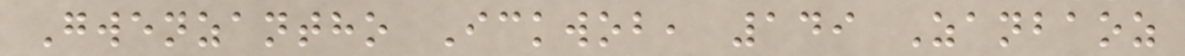Gwenzantho Ickwob, 149 Zanbaoz
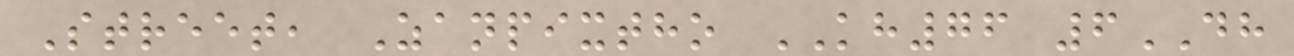Street, Zanpixtho KH76 6DH
